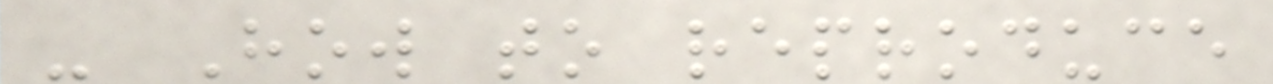- How to reproduce
